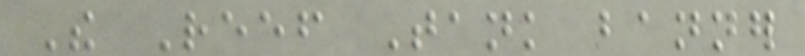The Reef Tank banner
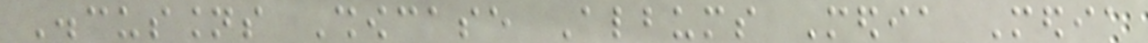Discussions Showcase Albums Media Media
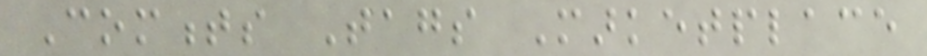Comments Tags Marketplace
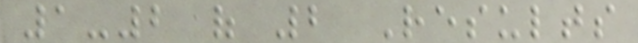1-2 of 2 Results
